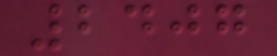2407
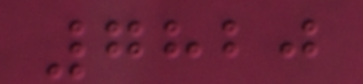7820
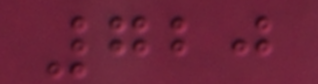720
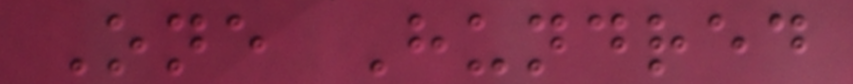One Hundred
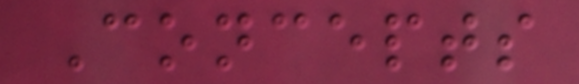Concepts
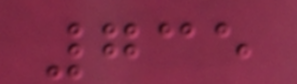735
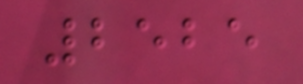2525
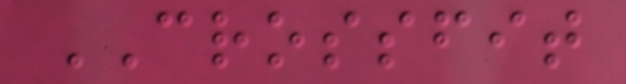CROSSFIT
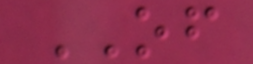OF
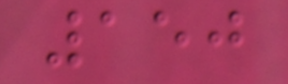150
